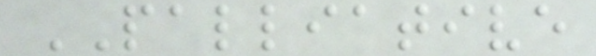PALLIATIVE
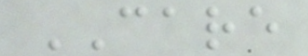CARE
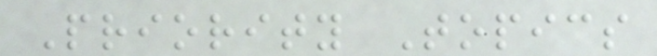Priority Topics
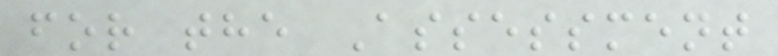for the Assessment
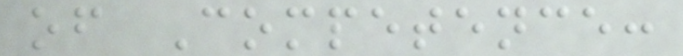of Competence:
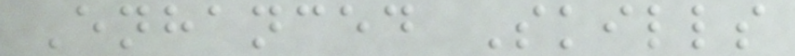Enhanced Skills
